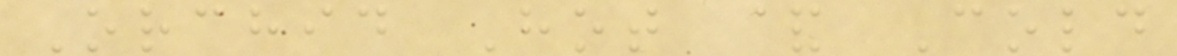Orchid Hot & Cold
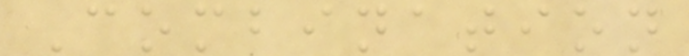Combination
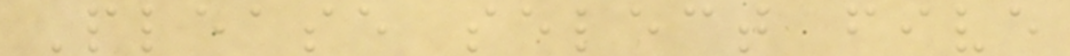Please select five
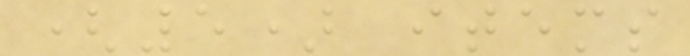(5) items
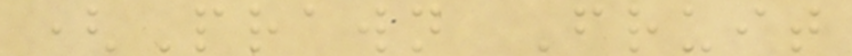(Prawn Fruit
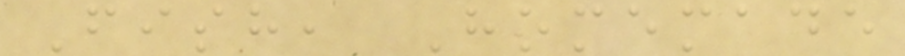Fish, Homemade
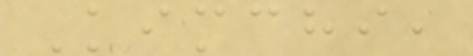Kimchi,
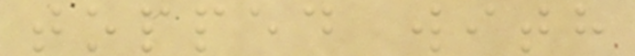topped with
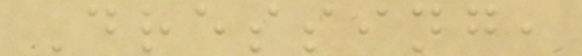Dressing,
